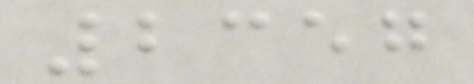2357
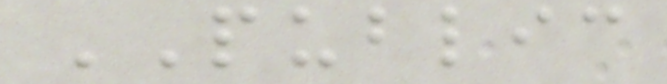PUBLIC
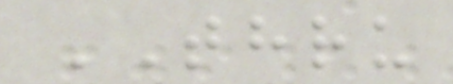THRU
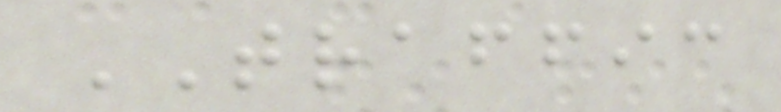TRAFFIC
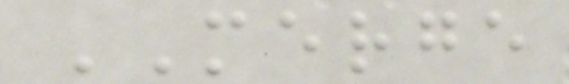MERGE
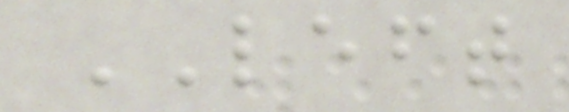LEFT
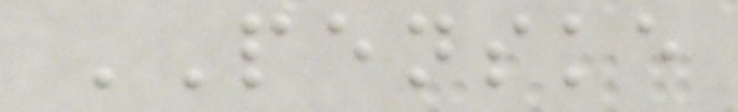PENSKE
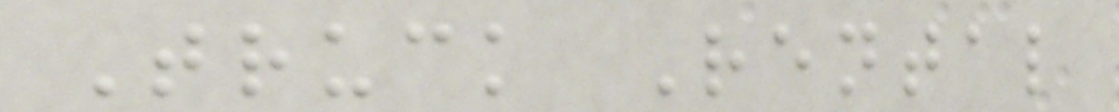Truck Rental
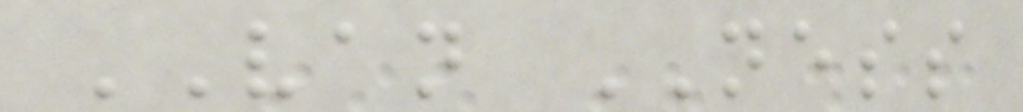VAN NESS
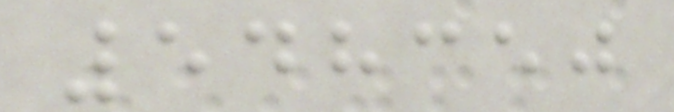548350
